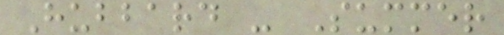Hubbard - Summer
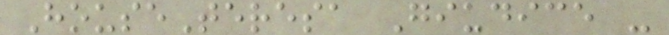HouseTeresa Giudice -
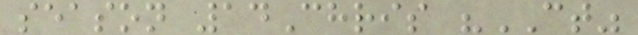season 14Chris "CT"
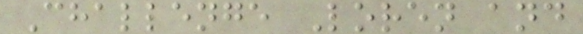Challenge Loren and
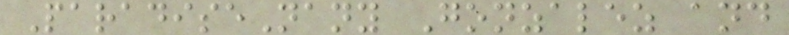ParadiseNany Gonzalez and
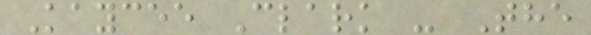Kaycee Clark - The
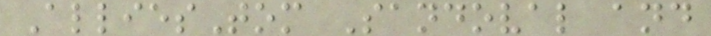AlliesTom Sandoval and
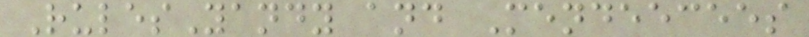RulesYandy and Mendeecees
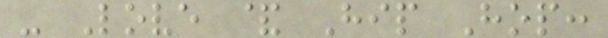- Love & Hip Hop:
